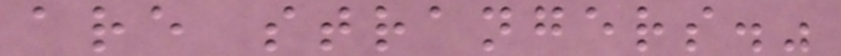are strangers."
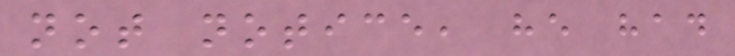not notice, he had
